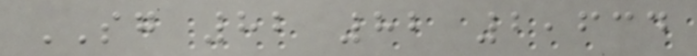SG 82 82 2,634
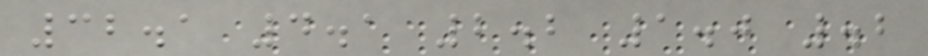32.1 4.1 2.2 1.0 .2
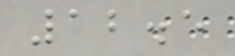12.5
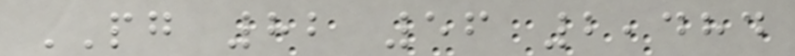PG 82 56 2,484
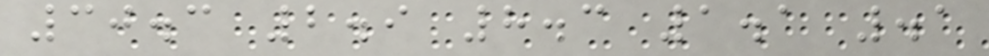30.3 2.9 8.3 1.1 .1
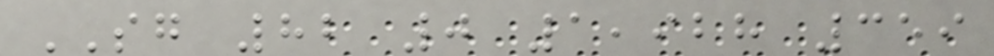SG 82 0 1,928 359
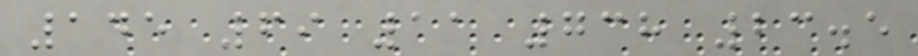145 69 11 738 23.5
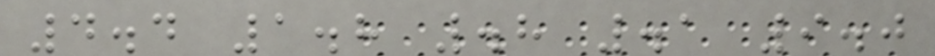4.4 1.8 .8 .1 9.0
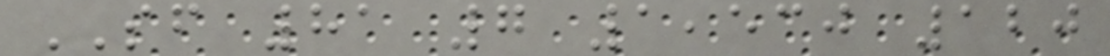SF 81 7 1,530 120
